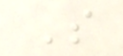S
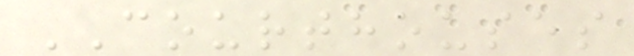COURTHOUSES
